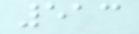513
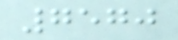7570
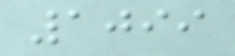1099
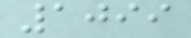1099
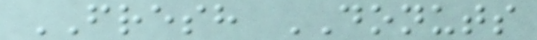FRESH DONUTS
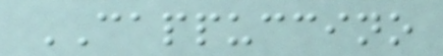CAPPUCCINO
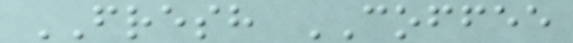FRESH COFFEE
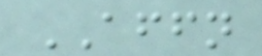AFFN
